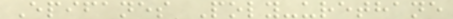Epifanes Poly-urethane
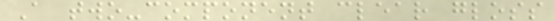A two-component clear gloss
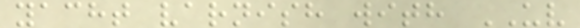yacht varnish with UV
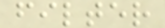filter
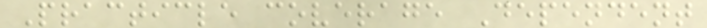Practicle coverage Dependent
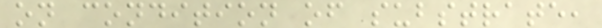on condition of substrate,
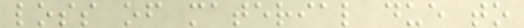loss of material due to
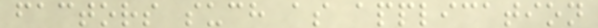factors such as application
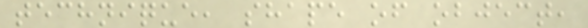technique, shape of object,
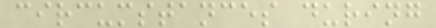circumstances during
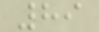89
